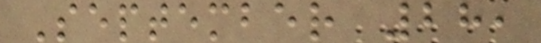September 28,
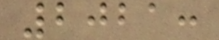2021:
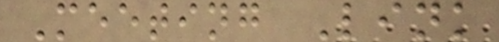Meeting Link
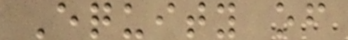Equity of
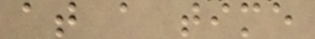at a time
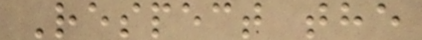Respect the
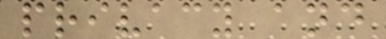privacy and
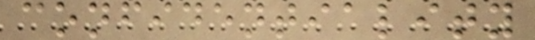confidentiality
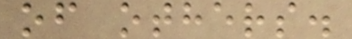of others.
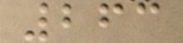263
